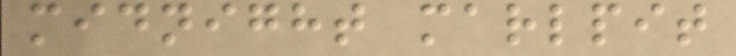midnight marlpit
